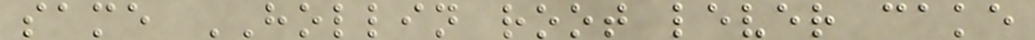same HOLLIN root lever cake
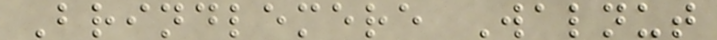Brindlemere Walnut
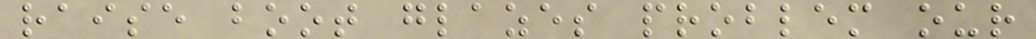raise boot glazes problem our
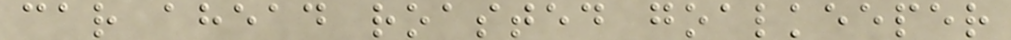car ahead roasted goalkeeper
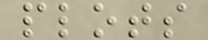plots
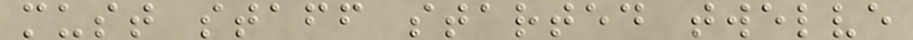must staff started twelve
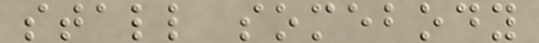stall somebody
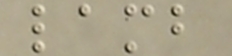lamb
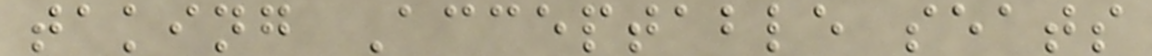taking Acceptable seats
